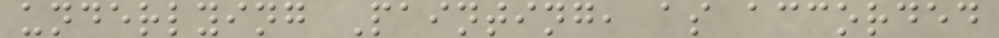underlying Painting, as accorded
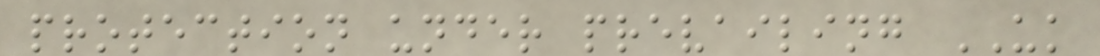protection under prevailing UK
